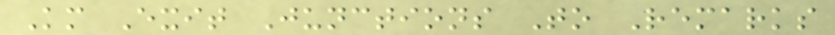Km Exit Junctions To Remarks
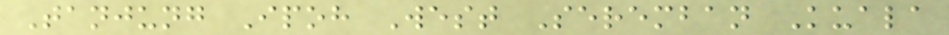Tanjung Ipoh West Seremban Kuala
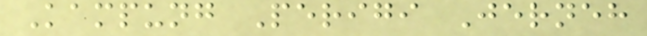Kampung Perigi Jerneh
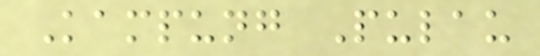Kampung Pulau
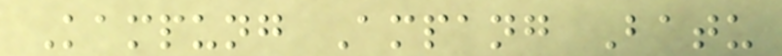Kampung Ampang Batu
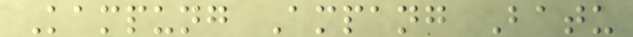Kampung Ampang Batu
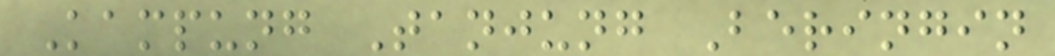Kampung Tanjung Beringin
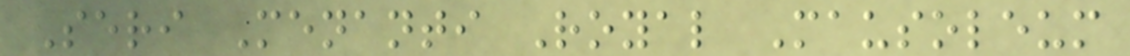Seri Menanti Royal Mausoleum
